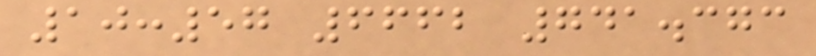10:57 6662 741.373
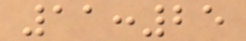11:25
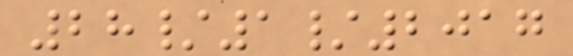28/1/2017
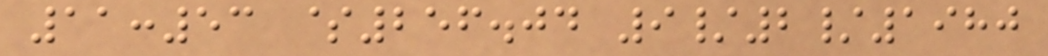11:53 $256.04 9/2/1980
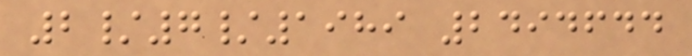2/7/1989 2494644
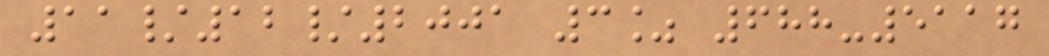11/12/2001 3% 688-5117
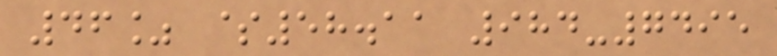46% $58.11 984-7495
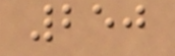250
